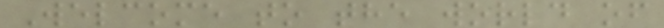Welcome to the world of
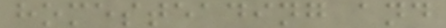homesteading and
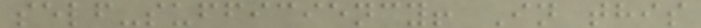self-sufficiency! In this
